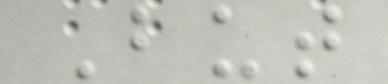But
